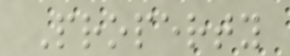Property
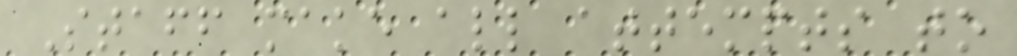Staff make all attempts to
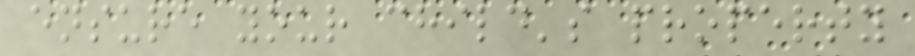ensure your child's property
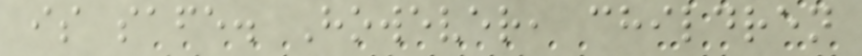is safe. However, children
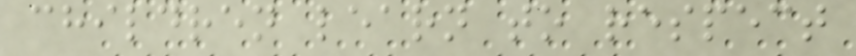children learn to respect
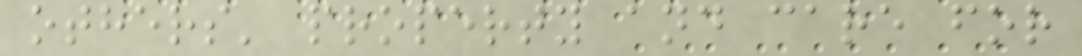others' property and care for
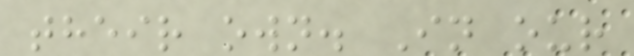their own. In our
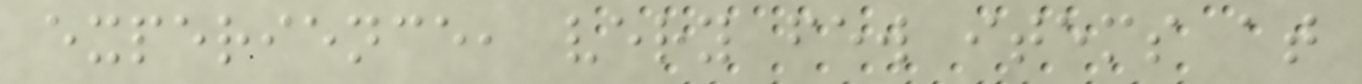experience, very few items at
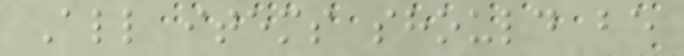All items should be
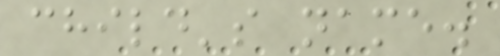child's name.
